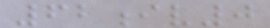62iv0
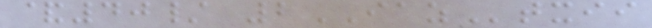&40/ 2IAZtxii
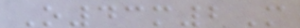O43m2M
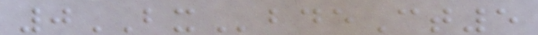0BXbdeCt5
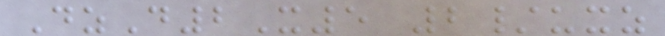DzD2X5 2/uxz
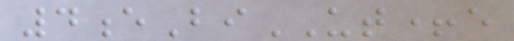4eBiUT+e
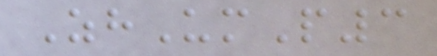ZhUmP3
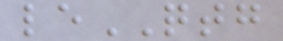leQTG
